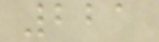221
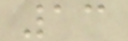13
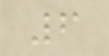6
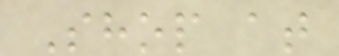Shop at
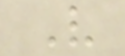V
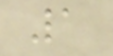1
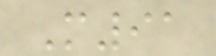M91
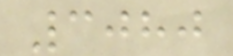3080
